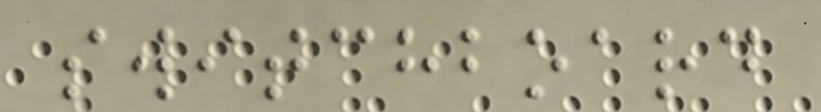switchboard
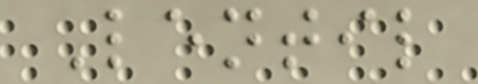Lentil
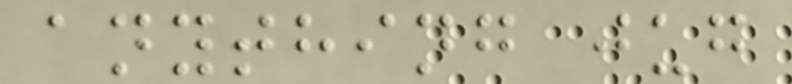anything jug
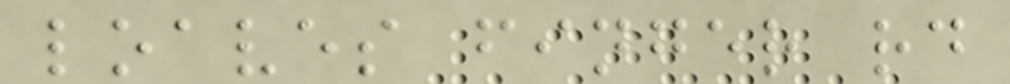loaves finger rd
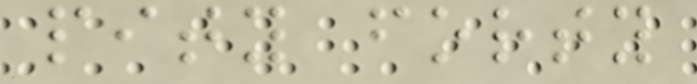pity forty
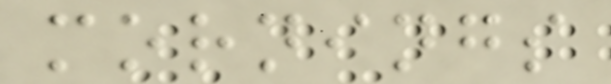mornings
